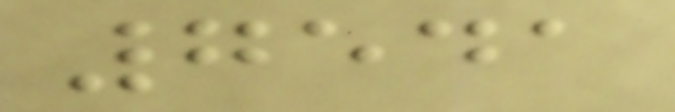7541
